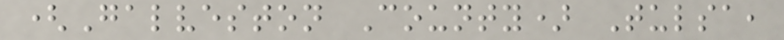(Galveston County) Tulsa,
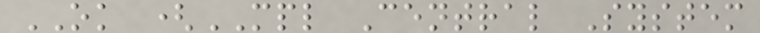OK (MPL Central System
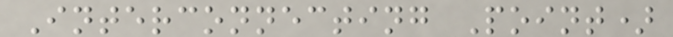Interconnecting Point)
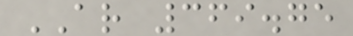AR 369.75
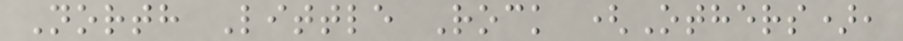North Little Rock (Others),
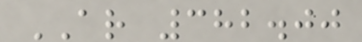AR 382.00
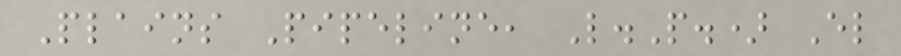Plains Pipeline, L.P.) El
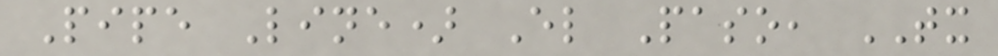Pipe Line) El Paso, TX
